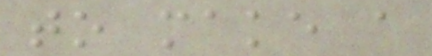to make a
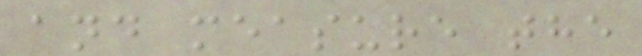and measure the
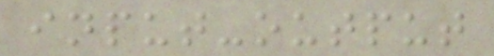input-output
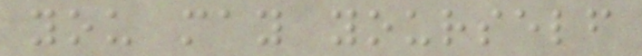you may yourself
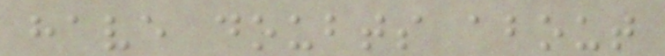have doubts about
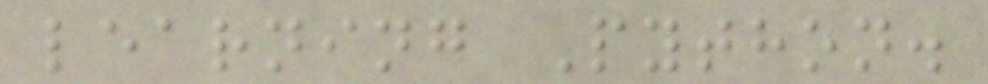learning Python.
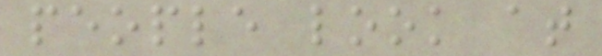people look at
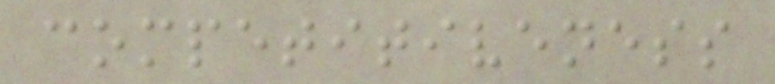competitiveness
